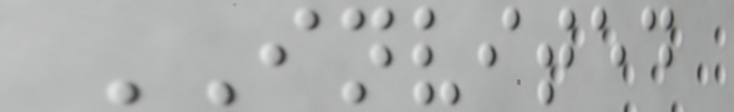INVITED
